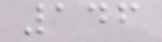146
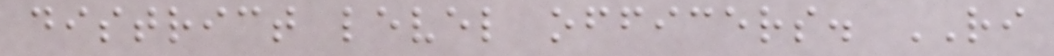district level officers. RI
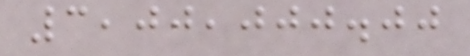3,00,000.00
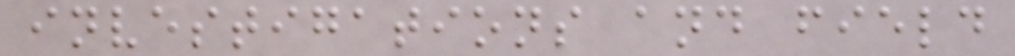investigations and field
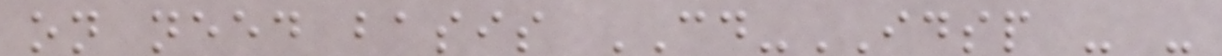on need basis CD-IDSP - -
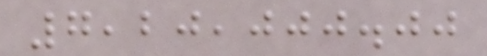7,20,000.00
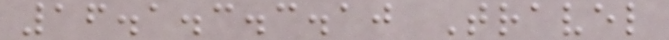16.1.3.3.10 Travel
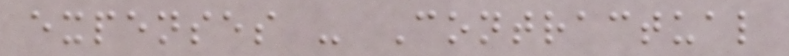expenses - Contractual
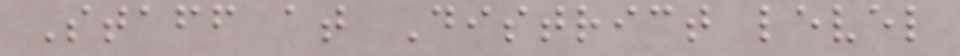Staff at District level
